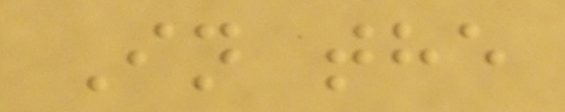In the
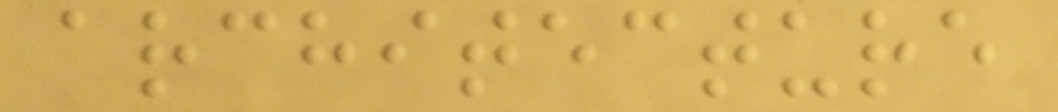architecture
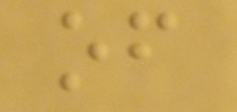of
